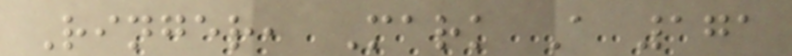Ringer, Mark A 171
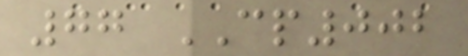77 CP002
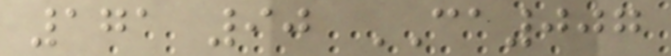171 90 CA007
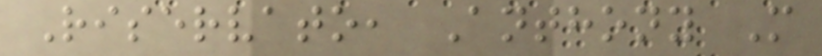Riservato, Anthony M
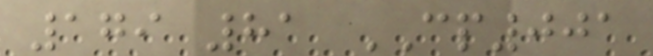179 81 CP001
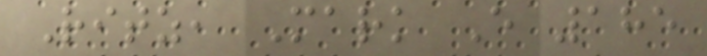Ritz, Mark E 185
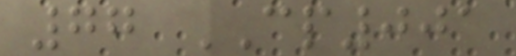77 CP001
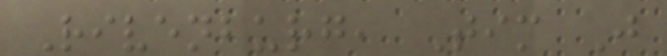Rivenburg, Tim J
